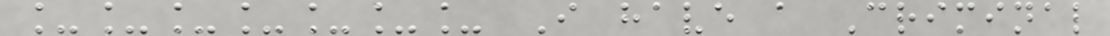_______ I have a Criminal
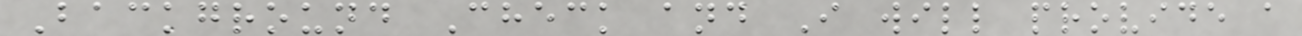Background Check and I will provide a
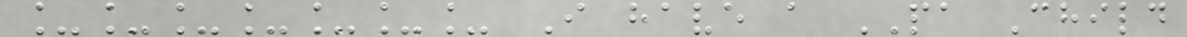_______ I have a PA Child
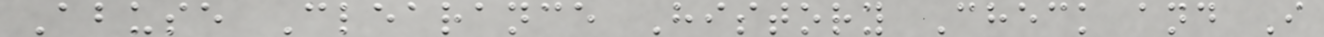Abuse Clearance History Check and I
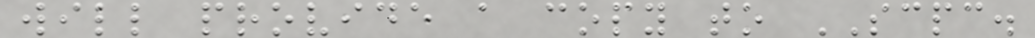will provide a copy to SCPC.
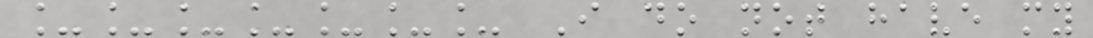_______ I do not have my
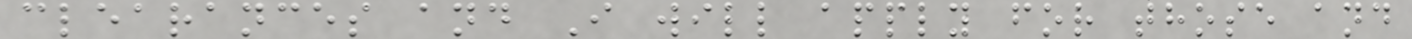clearances and I will apply for those and
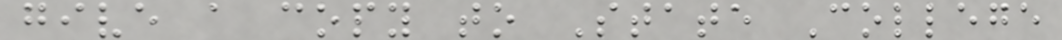give a copy to State College
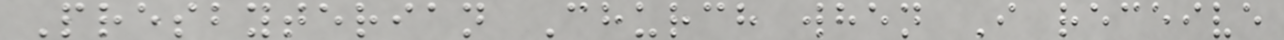Presbyterian Church when I receive
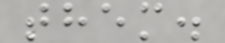them.
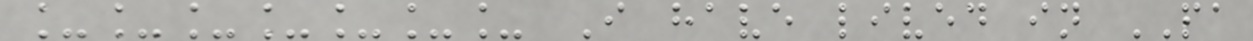_______ I have lived in PA
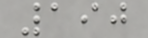190
